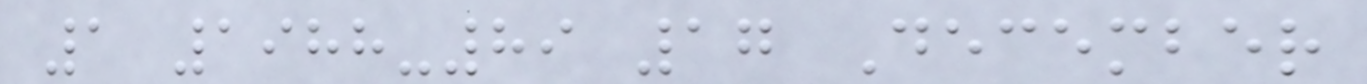1 1988-89 17 December
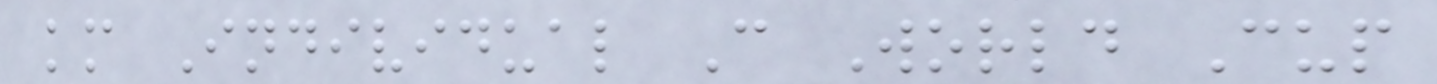km Individual C World Cup
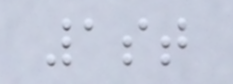1st
